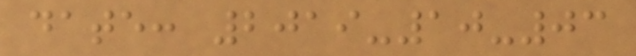date: 2019-10-03
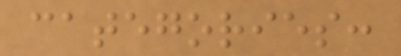categories:
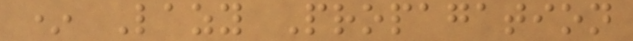* Lazy Propagation
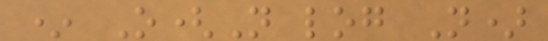* O(N log N)
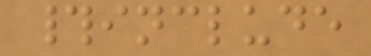#include
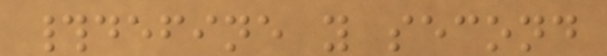#define y second
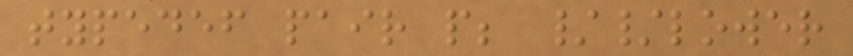typedef pair p; //lower
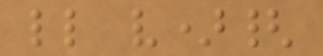ll v){
